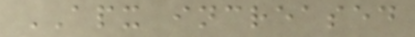APX increased
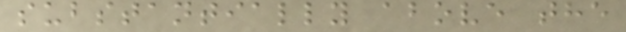substantially above the
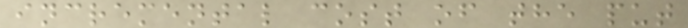incremental cost of the put
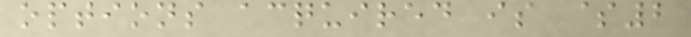options acquired is $2
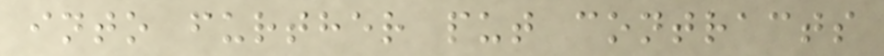into further put contracts
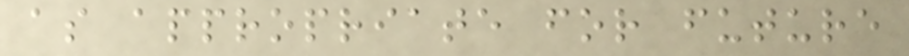as appropriate for future
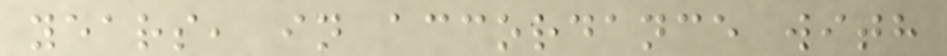years, in accordance with
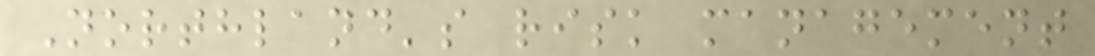Northland's risk management
